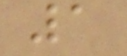1
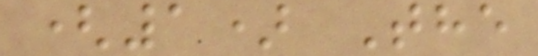(1) The
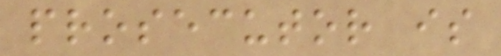prosecutor is
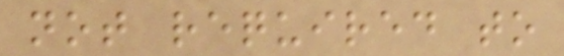not required to
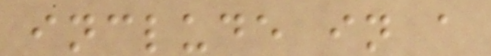include in a
